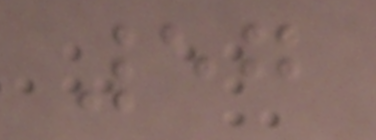57
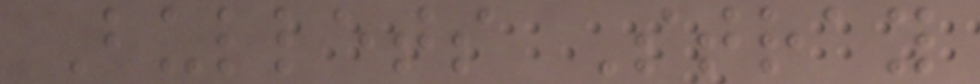Bullets Stray
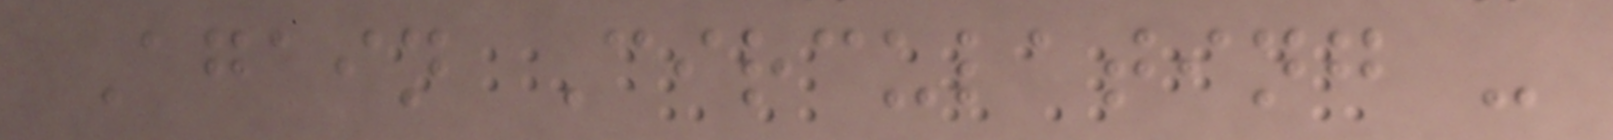Again Circulating -
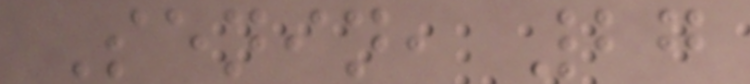Senin, 27
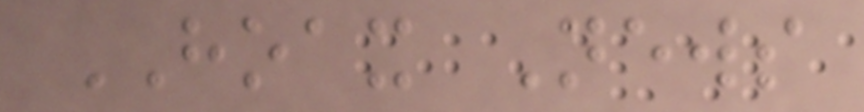HOAX News
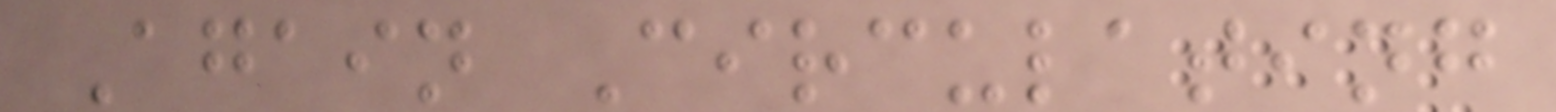Again Circulating
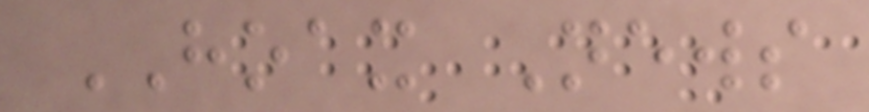HOAX News
